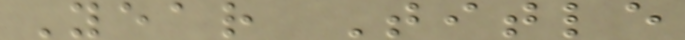Year Title
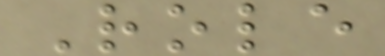Role
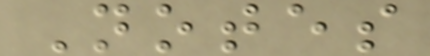Notes
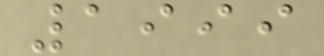1999
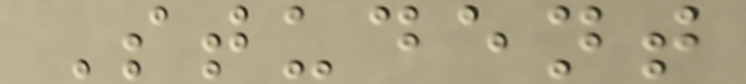Student
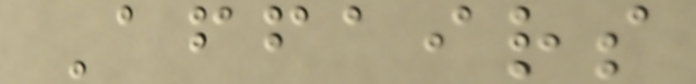Affairs
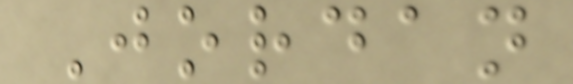Jordan
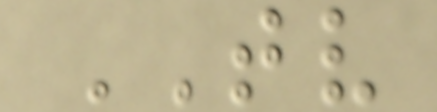TV
